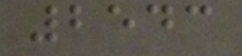2543
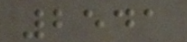2541
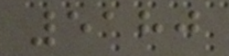5180
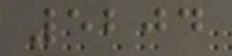5204
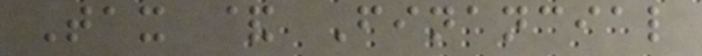Tax & Financial
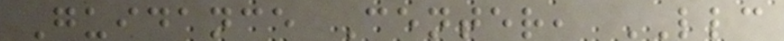Guidance Center, LLC
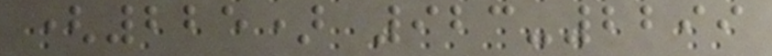(225) 923-2299
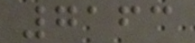7163
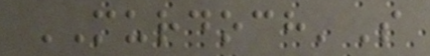MURDOCH'S
